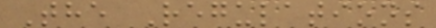The Regulations
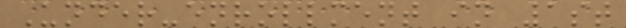Under-enrollment in 1st
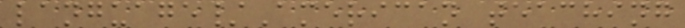language/American teaching
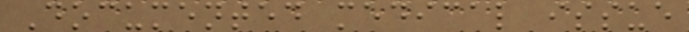Documented medical issue
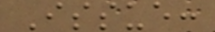Issue:
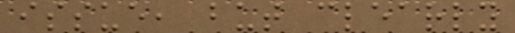issue, but clearly
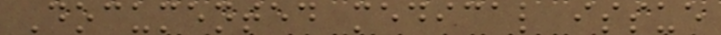Documented medical issue
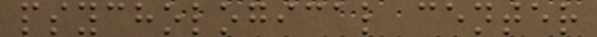psychological center
